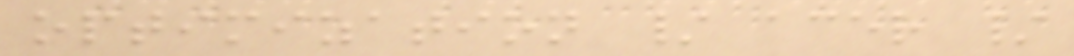optimization / acer /
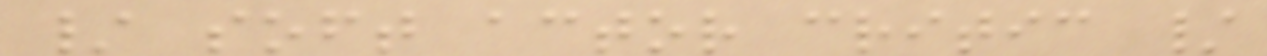/ soft actor critic /
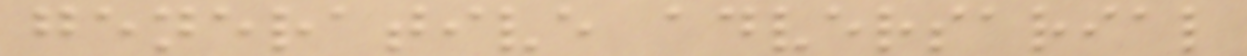generative adversarial
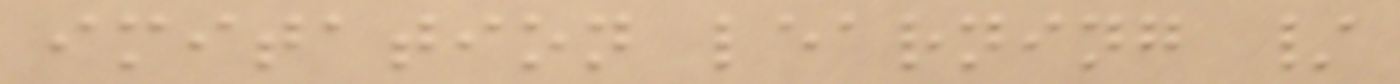imitation learning /
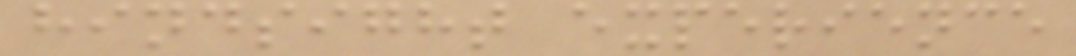hindsight experience
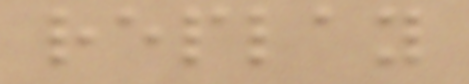replay
